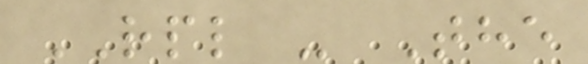RPL - The
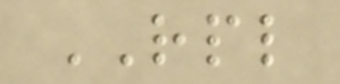RPL
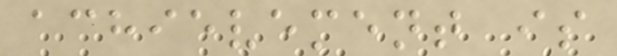achievement is
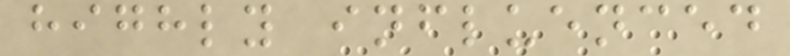highly influenced
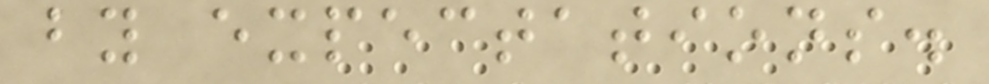by expectations.
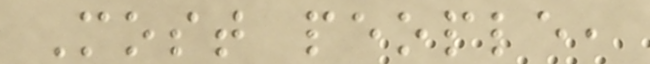Most people,
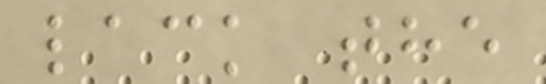lack the
